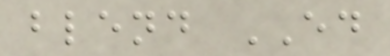blend ED
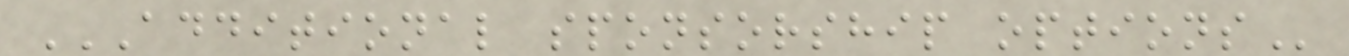ADDITIONAL SPONSORSHIP OPTIONS
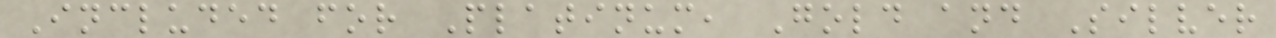Included for Platinum, Gold and Silver
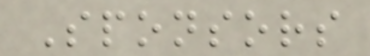Sponsors
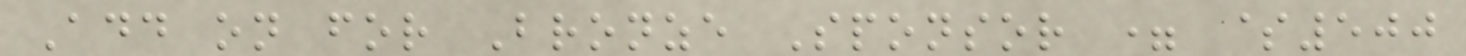Add on for Bronze Sponsor = $500
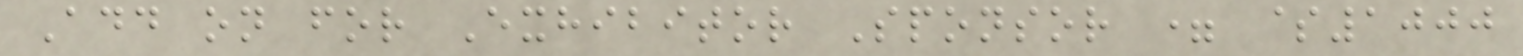Add on for Exhibitor Sponsor = $1000
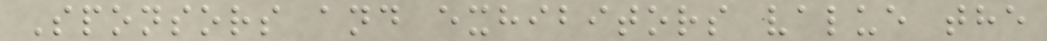Sponsors and exhibitors value the
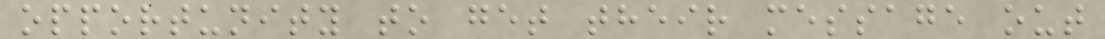opportunity to get their message out
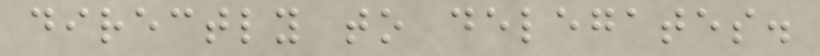directly to delegates.
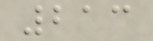213
